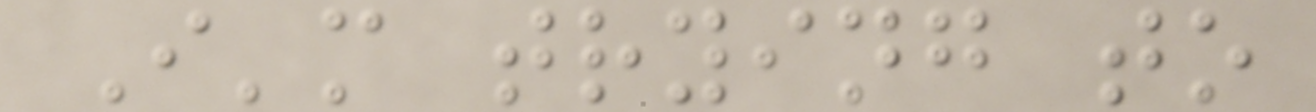I'm trying to
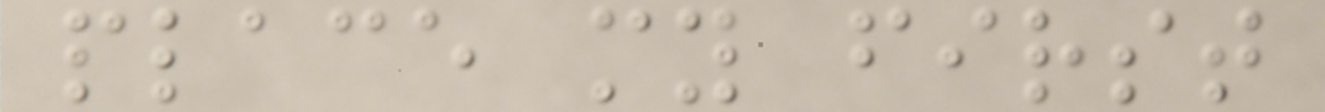place my first
